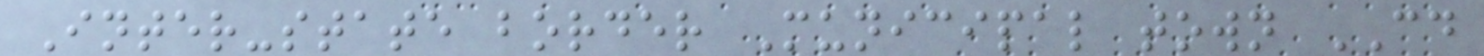Inter-state border Municipal town CD
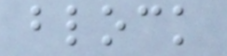block
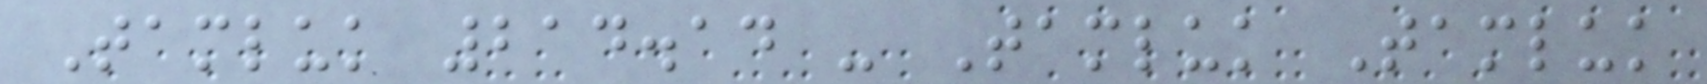Tamluk 214.14 - Tamluk Tamluk
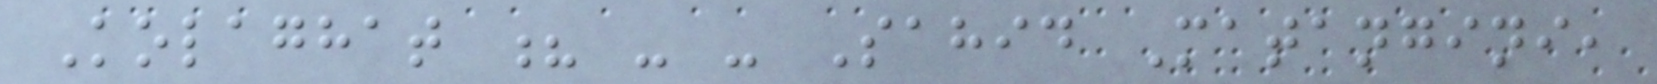Kolaghat ? - - Sahid Matangini,
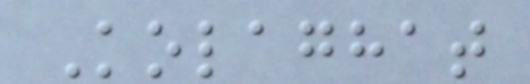Kolaghat
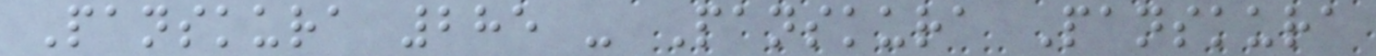Panskura 285 - Panskura Panskura
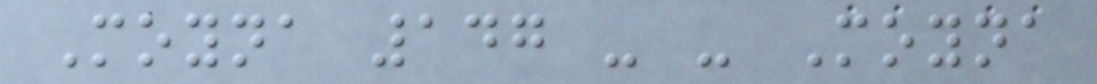Moyna 147 - - Moyna
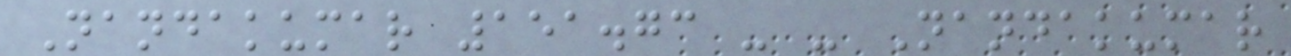Nandakumar 151.73 - - Nandakumar
